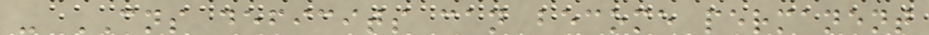- CNS deficits can become permanent
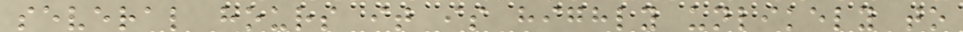several hours it is highly unlikely to
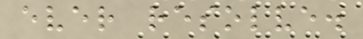ever resolve.
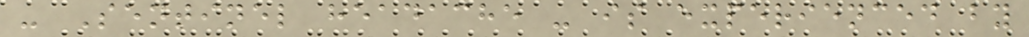- Sentinel headache - is experienced by
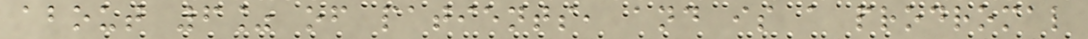about 6% of patients, and is a prodromal
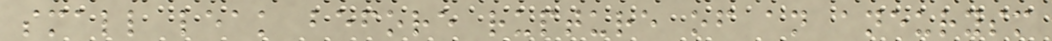small leak before rupture of an aneurysm
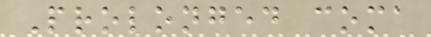Prolonged coma
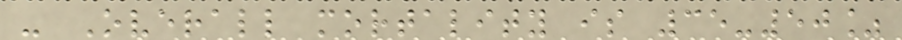- Overall mortality is 35-50%
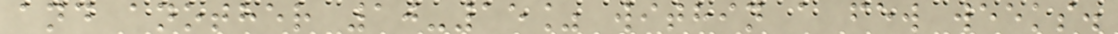and another 10-15% within a few weeks.
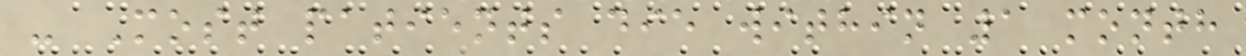- Most patients die within 1 month
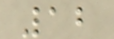12
